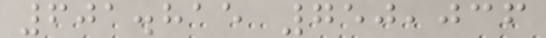601.815 750,036
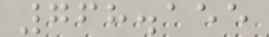768.155
